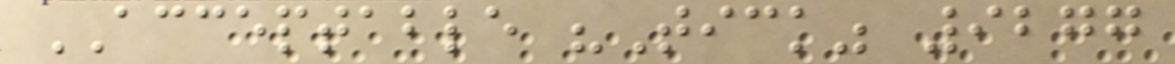ACCEPTABLE "Tick" 9277
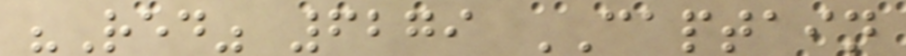"Red" 6279 CAPTAIN
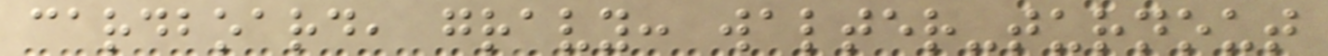cardboard, gravy: walter-turnout
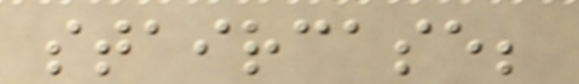staircase;
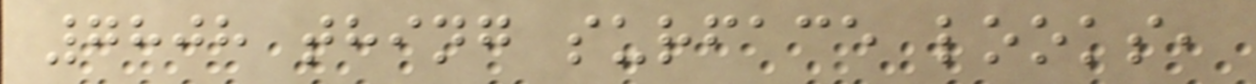7808 thing surface looks,
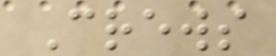Crews
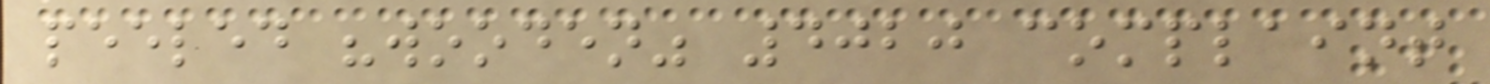peeled "wooden" 4020 complaint
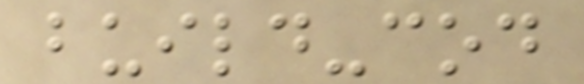build-cod
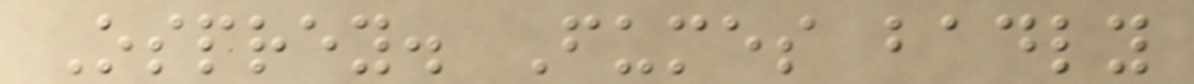Osprey. Fumes badly
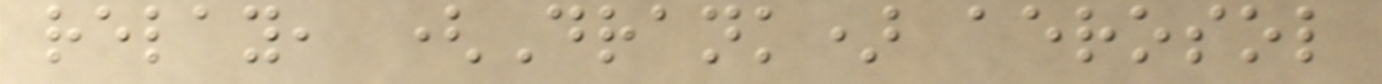relay, (Drank) aerosol
